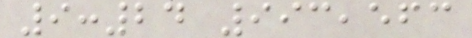9:24 993,563
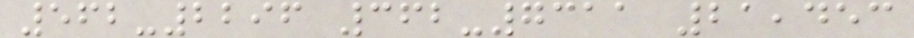562-2296 362-7311 21,453
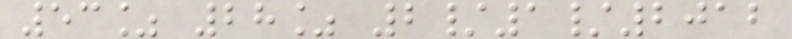53% 28% 2/1/2012
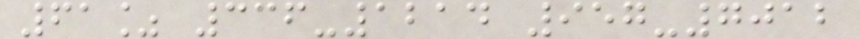61% 336-1214 957-7012
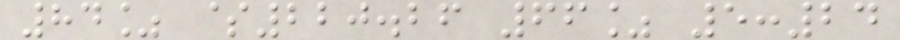84% $220.26 66% 5:24
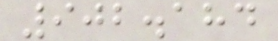902.184
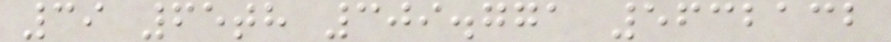39 65th 309.771 5632132
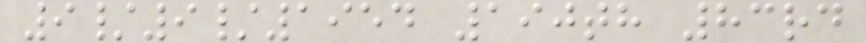9/9/1954 190th 83rd
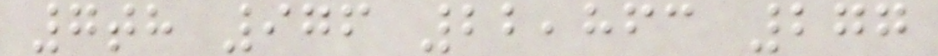7th 976 22,863 277
